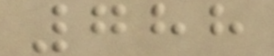788
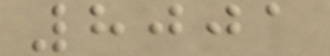8001
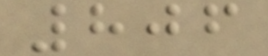806
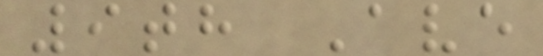9th Ave
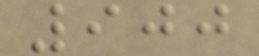900
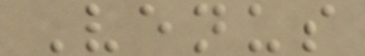Venus
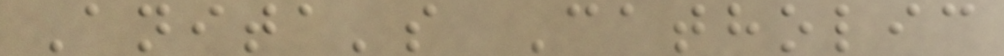Anita's Catholic
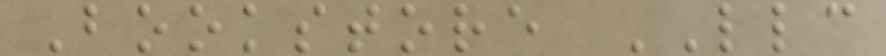Bookstore LLC
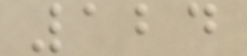124
